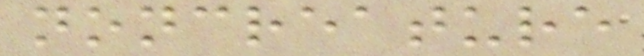noncreature
